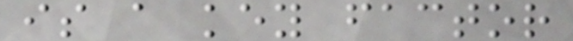is a key factor
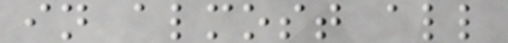in almost all
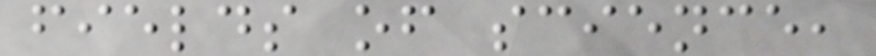fields of science,
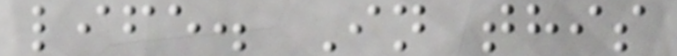life. In this
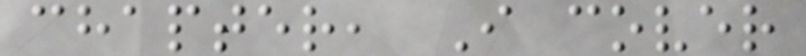chapter, I cover
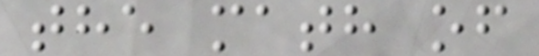the math of
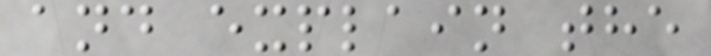and explain the
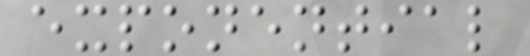exponential
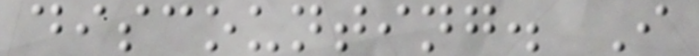discounting. I
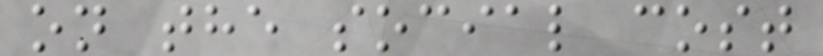on the social cost
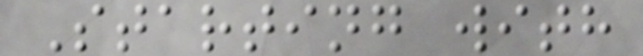Starting with
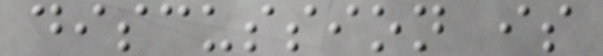discussion is
